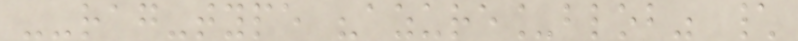--rag-type "azure_blob" \
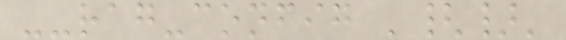--rag-config '{}'
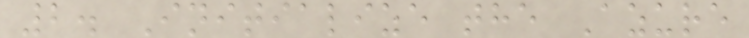2. Initialize the Azure
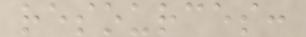resources:
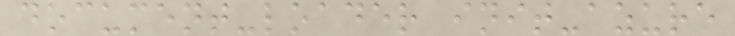document-loader init-azure
